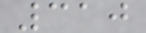310
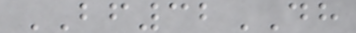BF32DH
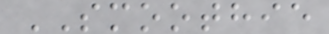SMOOTHIE
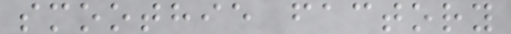smoothie factory
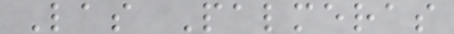Las Palmeras
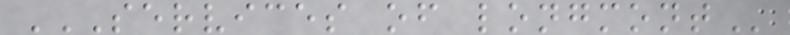SERVICES OF LONGMONT
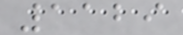1129
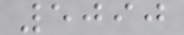5090
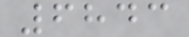6843
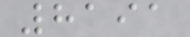8191
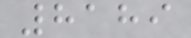8189
